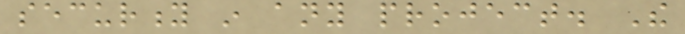security in any project. The
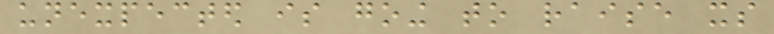unexpected is going to raise its
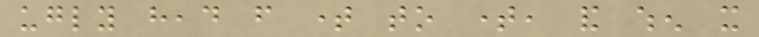ugly head from time to time, and when it
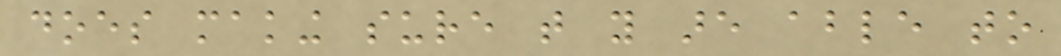does making sure that you are able to
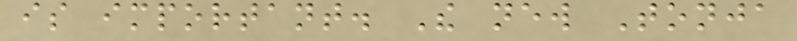is important. The new Tonja
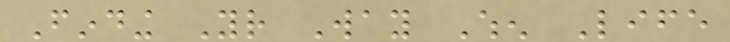Finding Your Way When Life
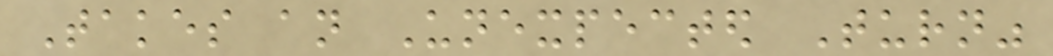Takes an Unexpected Turn"
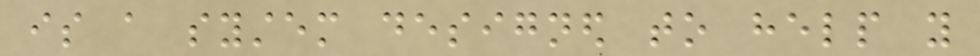is a system designed to help you
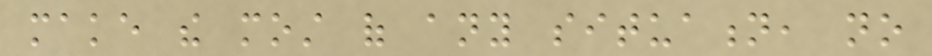make the most of any situation, no
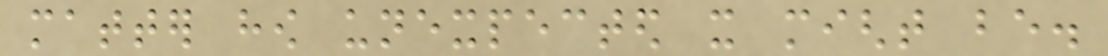matter how unexpected it might be.
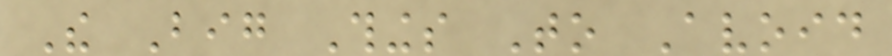The Big Things To Avoid
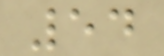54
